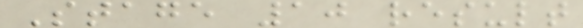Stage 10 result
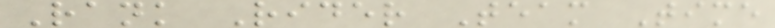Rank Rider Team Time
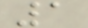1
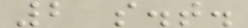2 s.t.
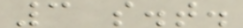3 s.t.
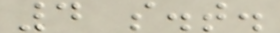4 s.t.
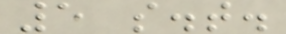5 s.t.
